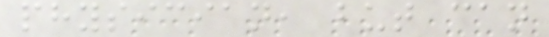physician, but can
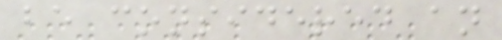be considered an
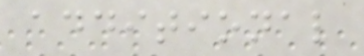additional
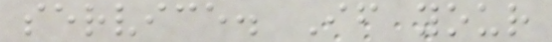service. If your
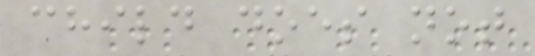child does not
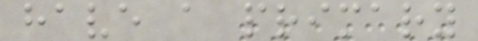have a primary
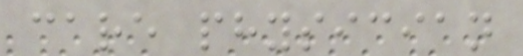care physician
